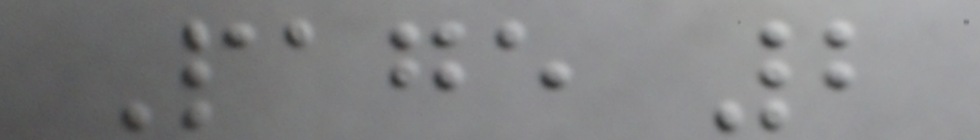Page 2
